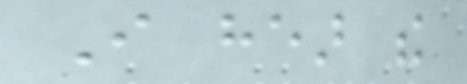I hear the
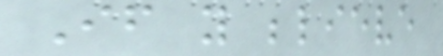If you believe
